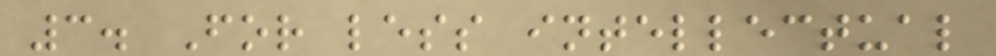3. For less intellectual
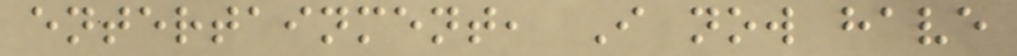entertainment, I now have
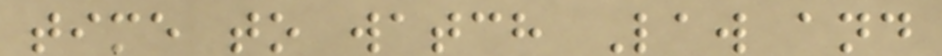time to watch Law and
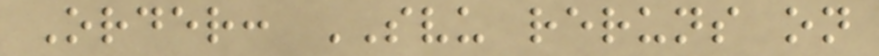Order: SVU reruns on
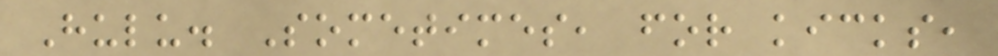Hulu. Sometimes, for kicks,
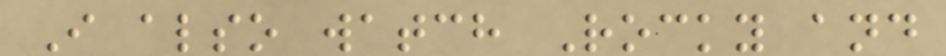I also watch Rocky and
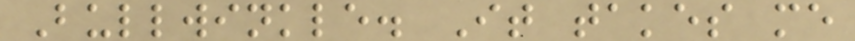Bullwinkle. It takes me
